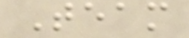Team
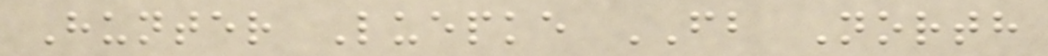Hunter Luepke FB North
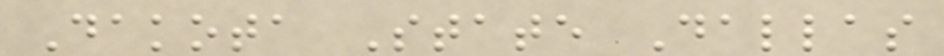Dakota State Dallas
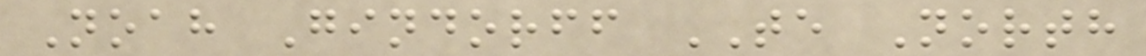Noah Gindorff TE North
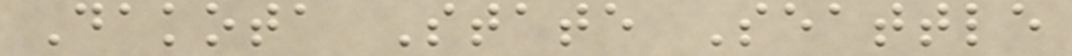Dakota State Seattle
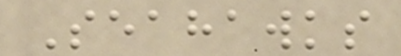Seahawks
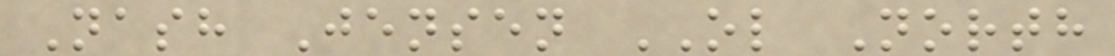Nash Jensen OL North
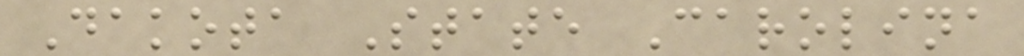Dakota State Carolina
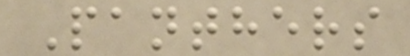Panthers
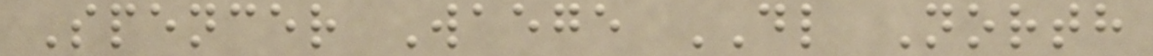Spencer Waege DL North
